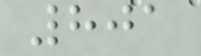801
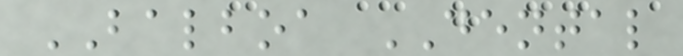BALBOA DENTAL
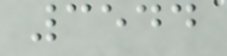3544
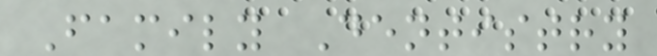Family Dentistry
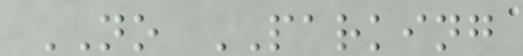NO PARKING
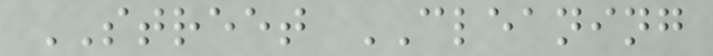STREET CLEANING
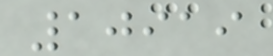10919
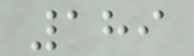189
